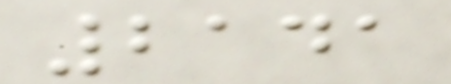2141
